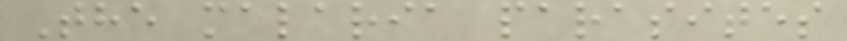The malaria parasites
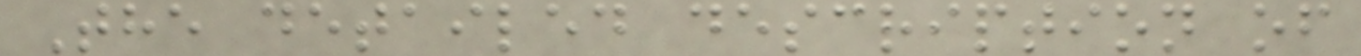The detailed description of
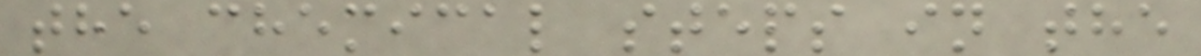the chemical steps in the
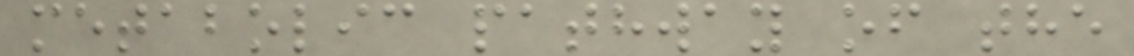metabolic pathway of the
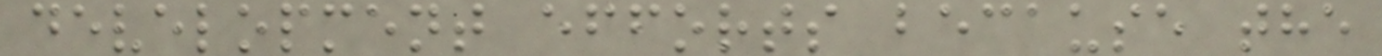development efforts because the
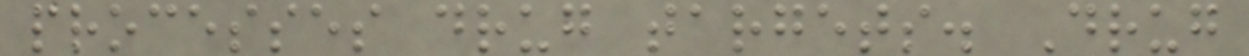processes drug targets. Drug
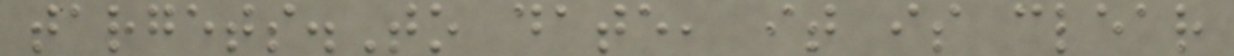targets.To date, it is clear
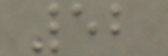52
